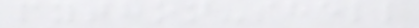python-shell
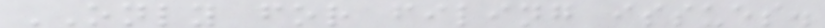ONLY for filing issues.
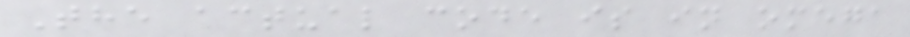The actual code is in omega
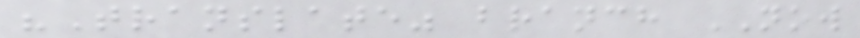"Translate" branch NOW
